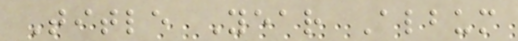Title Year Album
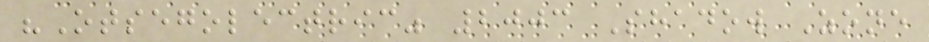"Otsegolectric" 2003 Shadow Zone
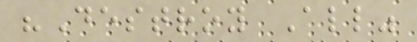"Destroy All"
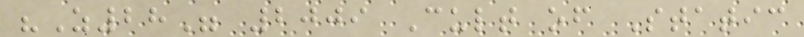"Z28" 2009 Cult of Static
